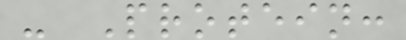- Protein:
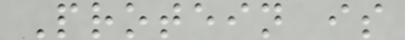Protein is
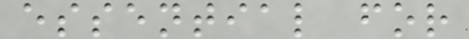essential for
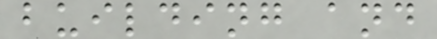building and
